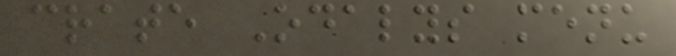crate Odalys menu
